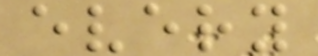every
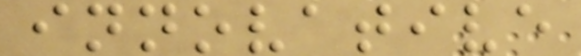innovative
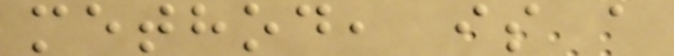method, is a
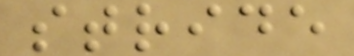stride
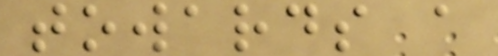towards a
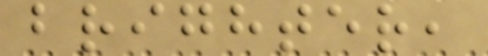brighter,
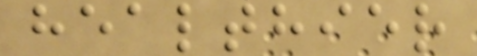healthier
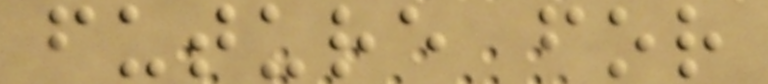future for
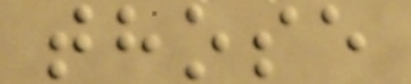those
